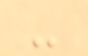-
